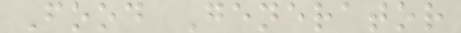Food Generator
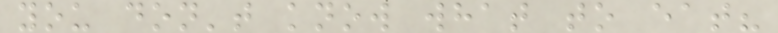you don't know what to eat?
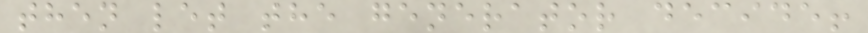then let the generator decide!
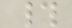#
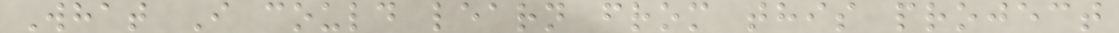What I could learn from this project
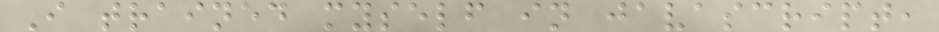I trained myself in javascript,
